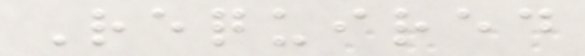Required
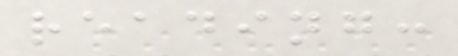reading:
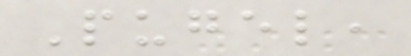Pugel,
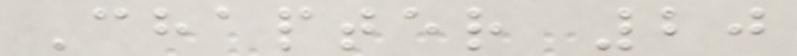Chapter 20
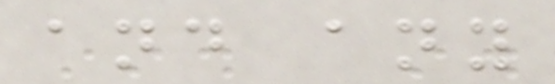and any
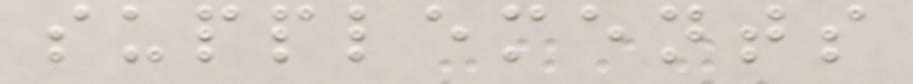supplements
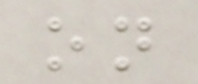on
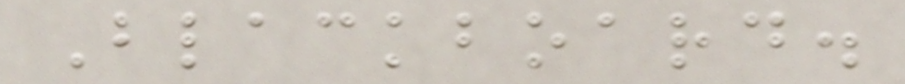Blackboard.
